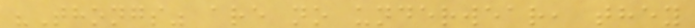"Thongs" are no underwear, they
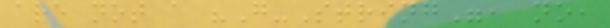are not a "G-String", no,
